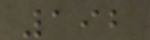192
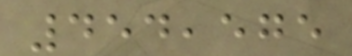454,575
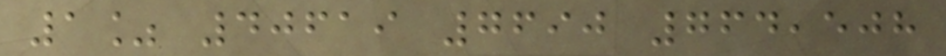1% 40619 7690 764,508
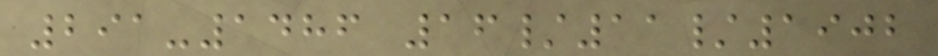291-1486 16/11/1902
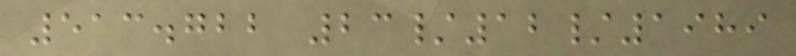513.722 23/12/1989
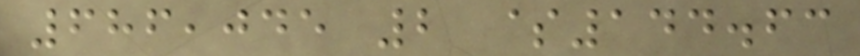686,045 2 $144.63
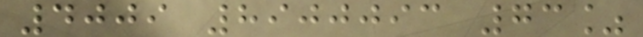4009 8900093 73%
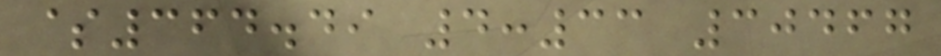$364.49 4:33 30467
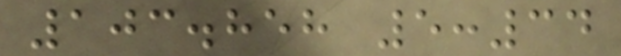103.858 5:34
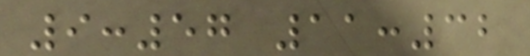9:57 11:32
